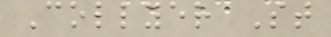Collyer St
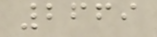2669
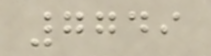7749
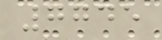7745
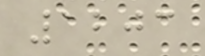1203
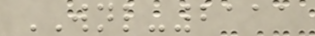WNL-2111
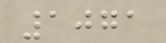1071
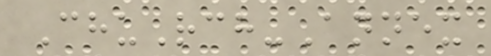ChuRch-Annex
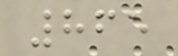865
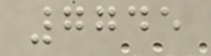7745
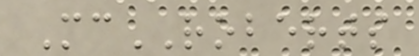McROBERTS
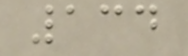134
